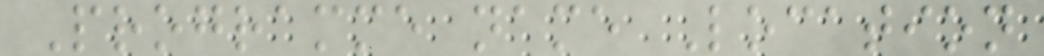Programme name Location
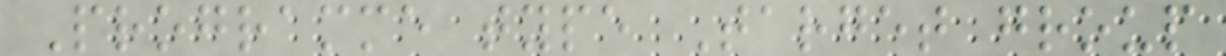Programme type Target group
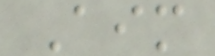Aim
